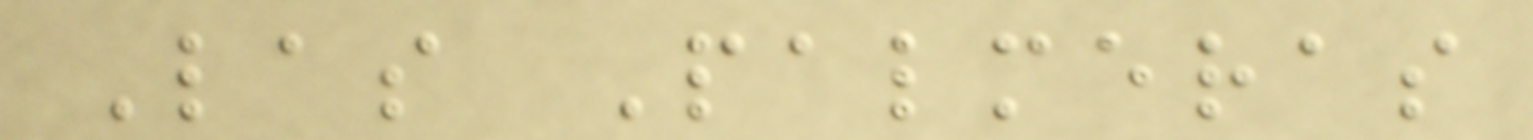Las Palmeras
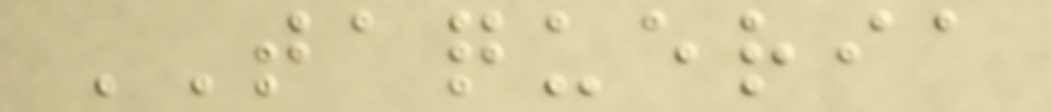TAQUERIA
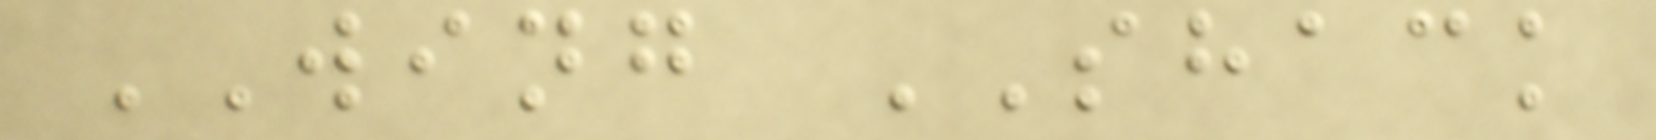WING SHACK
